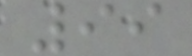99
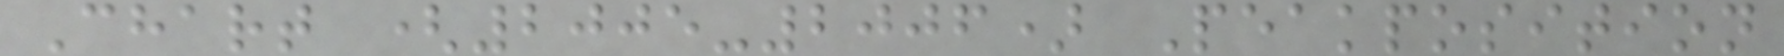Chart (2005-2006) Peakposition
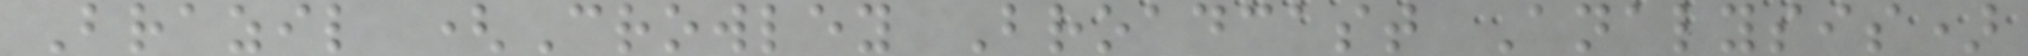Brazil (Crowley Broadcast Analysis)
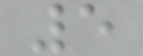5
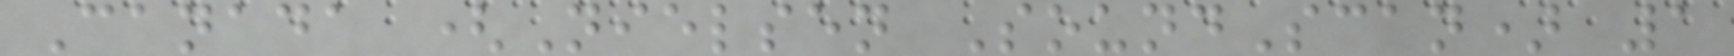Canada (Nielsen SoundScan) 1
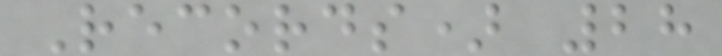Records) 28
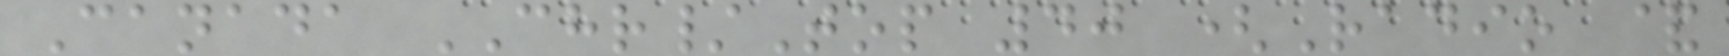Canada CHR/Top 40 (Radio &
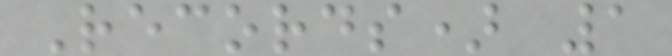Records) 1
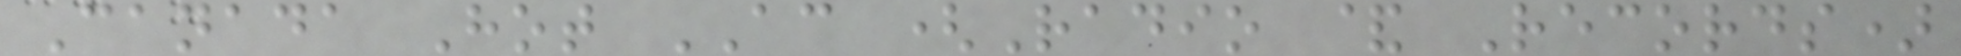Canada Hot AC (Radio & Records)
